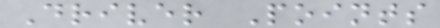Driver Points
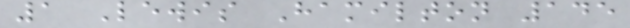1 Lewis Hamilton 145
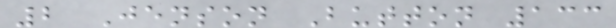2 Jenson Button 133
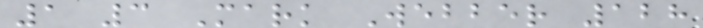1 3 Mark Webber 128
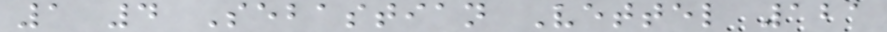1 4 Sebastian Vettel 121
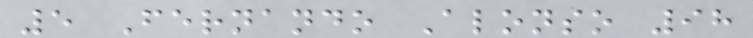5 Fernando Alonso 98
